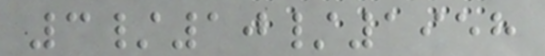3/10/1958
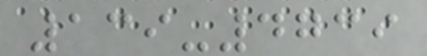139-4739
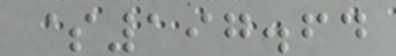$197.64
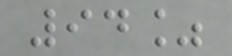94%
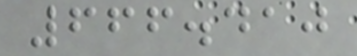666.410
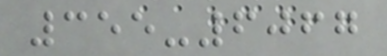355-6067
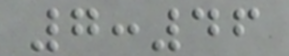7:46
